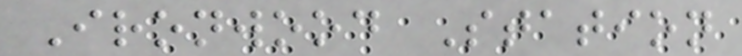Ironwood Station
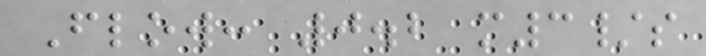Flow: 0.2 m3/s
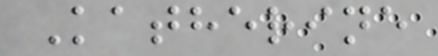Katherine
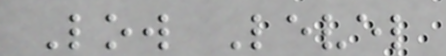Low Level
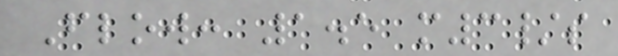Flow: 1.5 m3/s
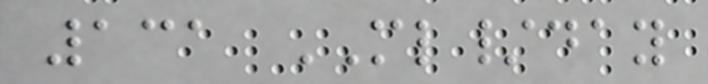131 ML/day
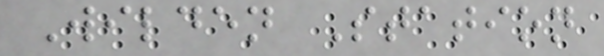Wilden Station
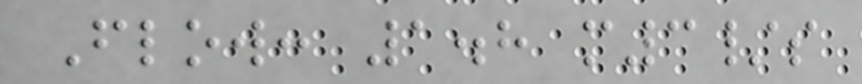Flow: 1.8 m3/s
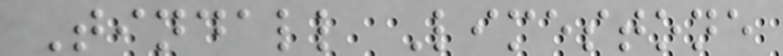Tindall Limestone
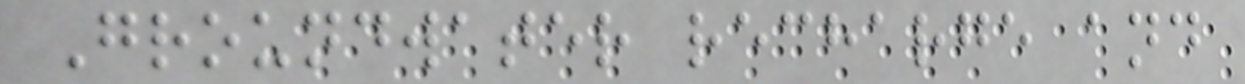Groundwater recharge and
